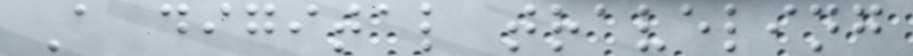A digital traveling
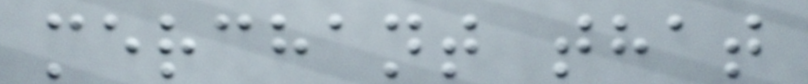merchant that
